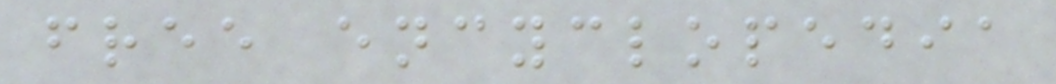free encyclopedia
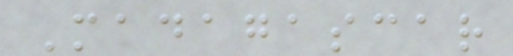Madagascar
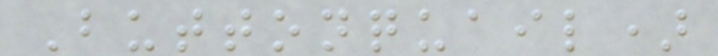Buttonquail)
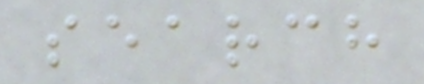search
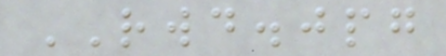RWD.jpg
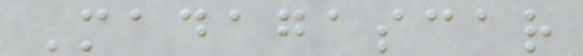Madagascar
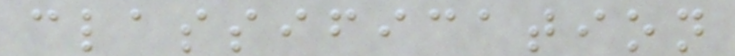classification
